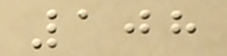108
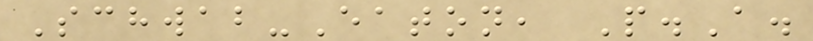Schwab-Eaton, P.A.
